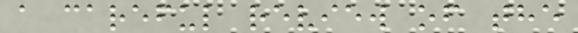a careful review of the
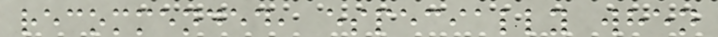recommended, especially when
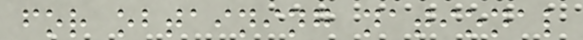for obtaining national
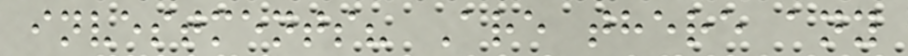investments? Are there any
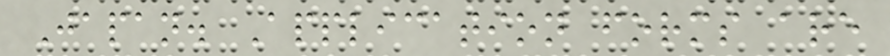Japan. Application forms are
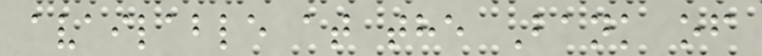available at the Bank of
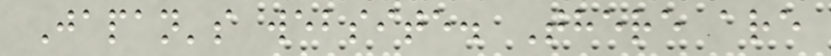Japan's website. There are
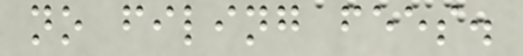no filing fees.
